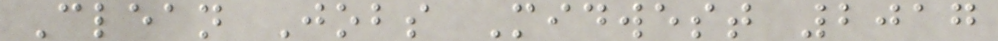Clean Jobs Midwest 2017
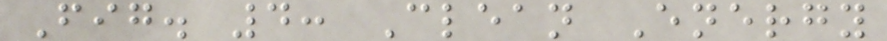Fig. 4: Clean Energy
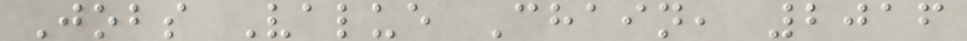Jobs Value Chain, 2016
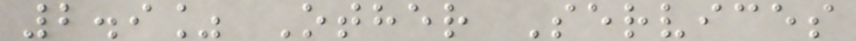2.9% Other Services
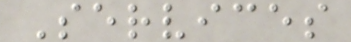Services
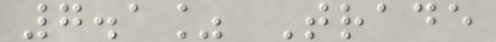7.1% Trade
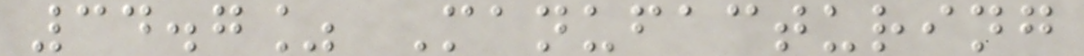34.7% Manufacturing
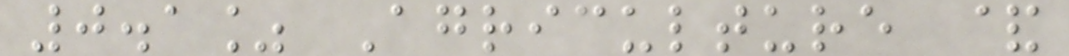0.1% Agriculture &
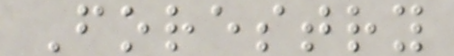Forestry
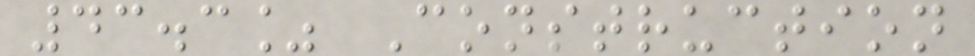43.3% Construction
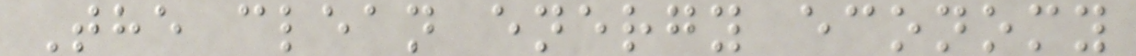The clean energy economy
